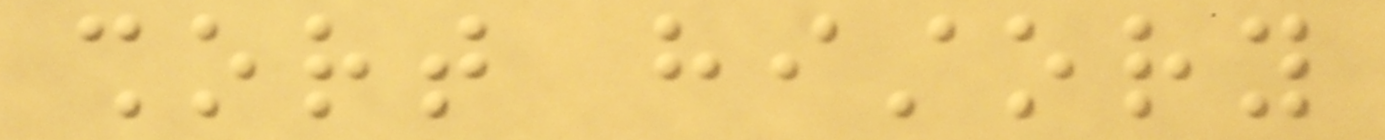short history
